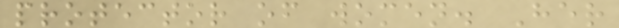protector of women. Her
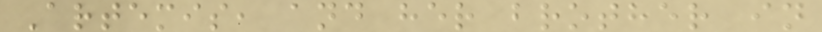Artemis, and her brother in
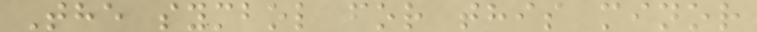The symbol for this minor
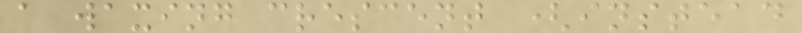a waxing crescent (instead
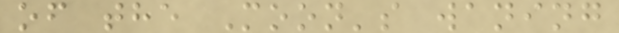of the Moon's waning
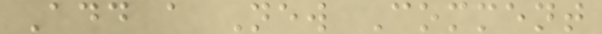Add a New Comment
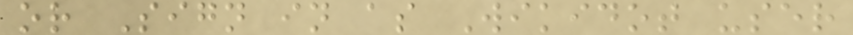or Sign in as Wikidot user
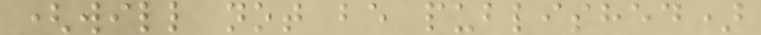(will not be published)
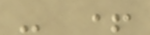- +
